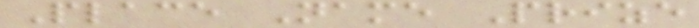Place Name Prize
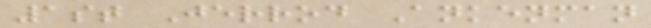1st Jerrod Ankenman
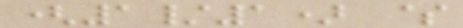(1/1) $
